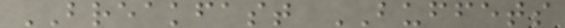BREAKFAST BUFFETS
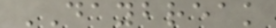DAYBREAK
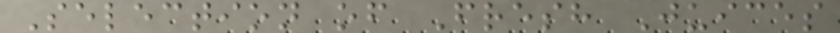Selection of Fresh Juices
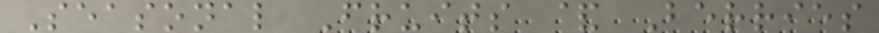Seasonal Fruits & Berries
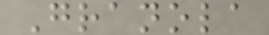Granola
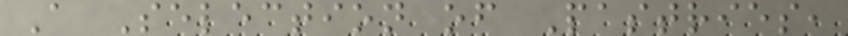A Selection of Pastries,
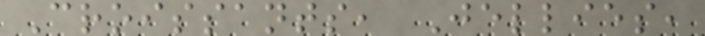Croissants, Jellies,
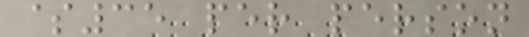$35 per person
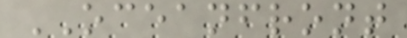OCEANFRONT
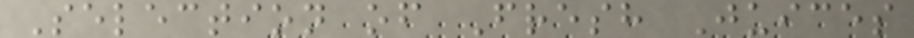Selection of Fresh Juices
